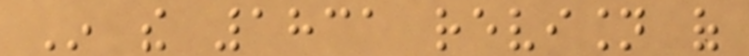In the 1831 revision of
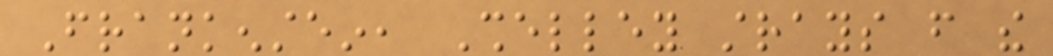Frankenstein, Shelley strays from the
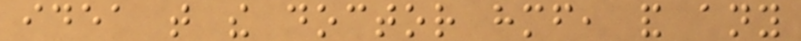idea that the doctor himself, and any
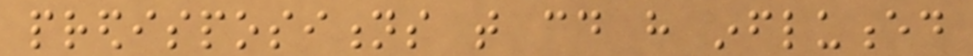predispositions that could have influenced
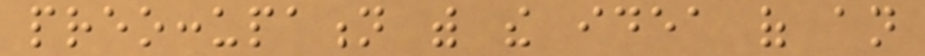preoccupation with the idea of an
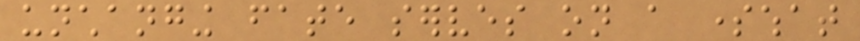unchanging fate serves on a somewhat
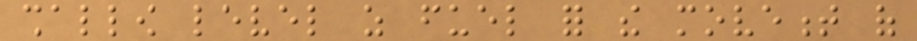shallow level as fuel for the movement of
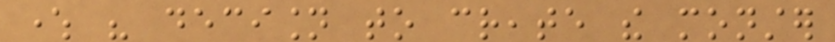where his decision to create the monster
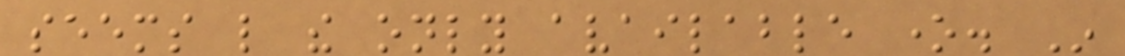seems like the only available one. In
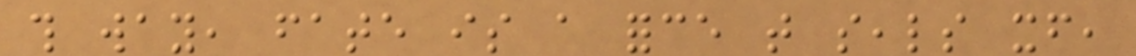this way, fate is a force that seals itself,
